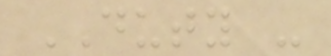DUTY -
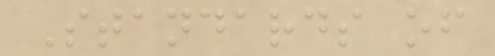Standards of
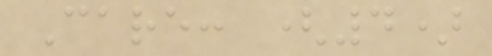Care: (4)
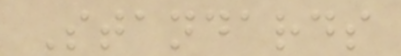Standards
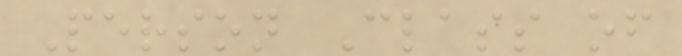Person Class of
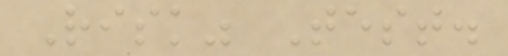Risk" Test.
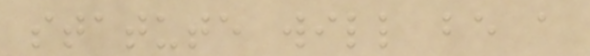statute will be a
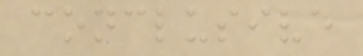conclusive
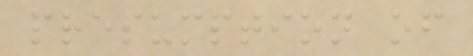presumption of
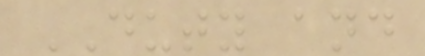DUTY and
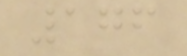176
